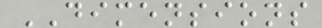DIMENSIONS
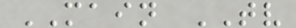MAIN TV
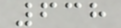638
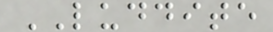LUDDITE
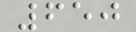650
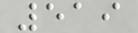519
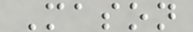Mason
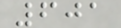601
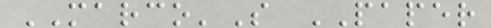MARCO'S PAPER
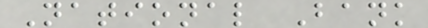National Bank
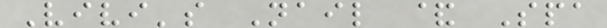Vivi's Nail & Spa
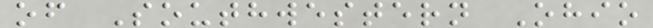of Southwestern Ohio
